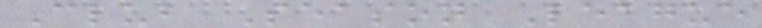Club Season League
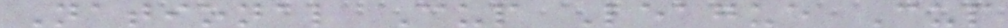National Cup League Cup
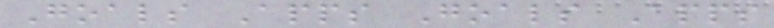Goals Apps Goals Apps
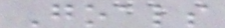Goals
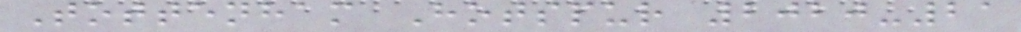Tottenham Hotspur 2020-21
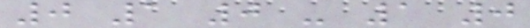0 1 0 - 1 0
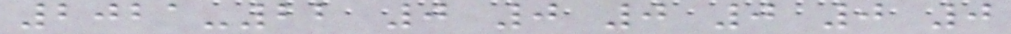2021-22 0 0 0 0 0 0
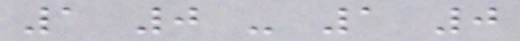1 0 - 1 0
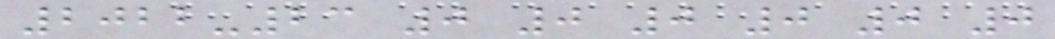2022-23 0 0 0 0 0 0
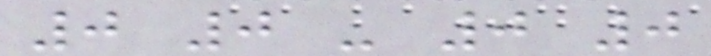0 0 - 0 0
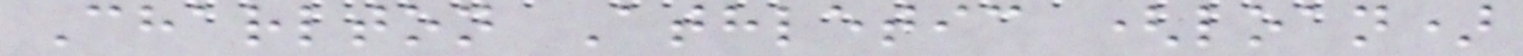Charlton Athletic (loan)
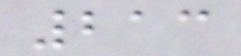213
